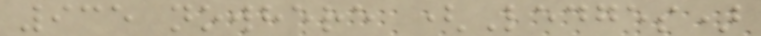935 nowhere (Ledges)
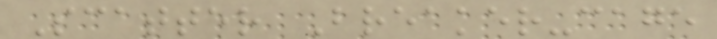Scatter Breaker-cage
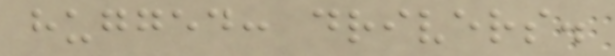hugged: drivers.
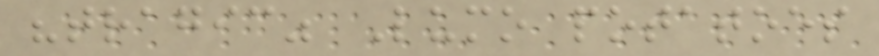"tragic" Lumo potatoes
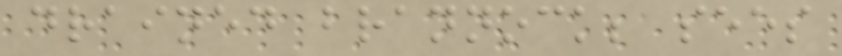drained brannock; sees
